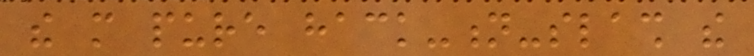the more pure hack-n-slash the
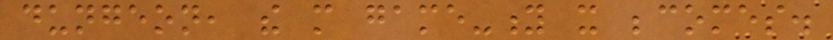dungeon, the more game-y it becomes.
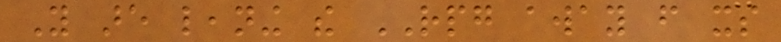You are leaning the RPG away from its
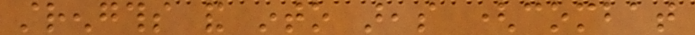strengths and into areas (combat
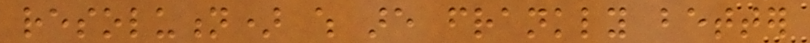resolution) which are frankly better
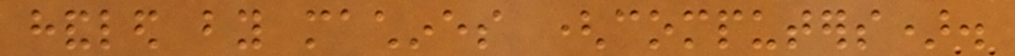handled by machines (computers).
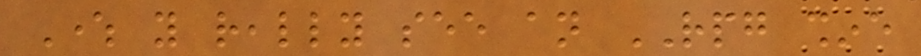Where you really see an RPG shine
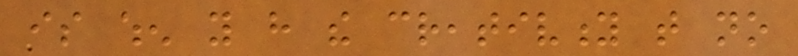is when you have the creativity that no
